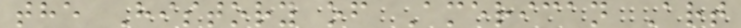the History of American Art
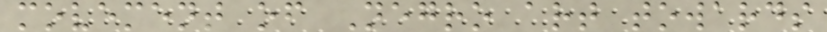movement of Negro art towards
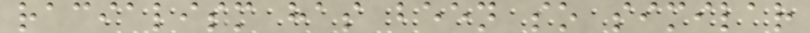racialism has been so similar
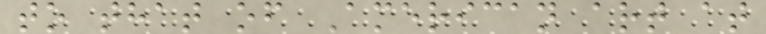to that of American art at
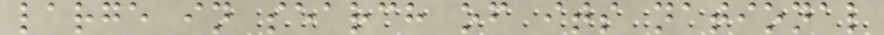large in search of its national
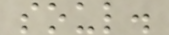soul.
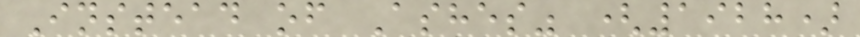Instead of Ashes" (1928)
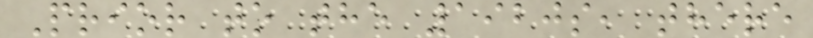Prior to the 1920s, there
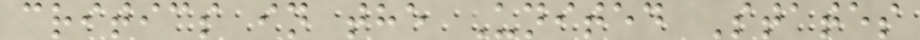critics in the United States
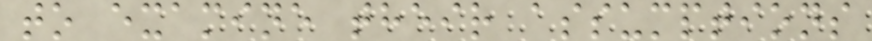to examine their assumptions
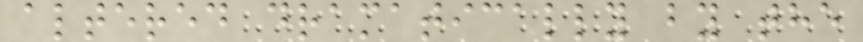altered dramatically by the
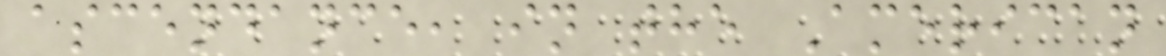ascendance, in the American
